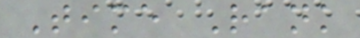Time Rank
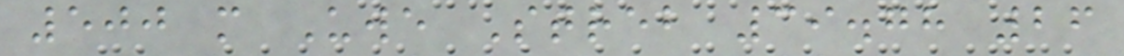500 m Uwe Streb 39.78 26
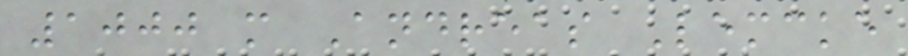1000 m Andreas Lemcke
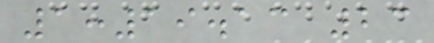1:19.13 23
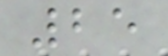25
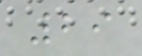29
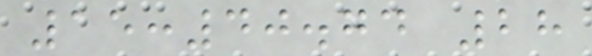15:40.74 28
